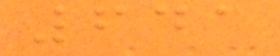641
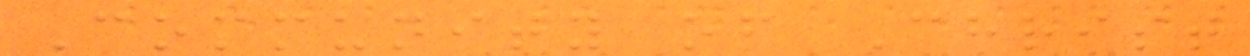Community of Christ
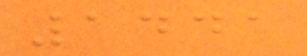1441
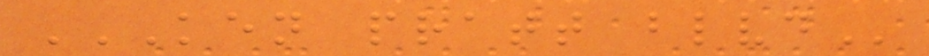KEN PRATT BLVD
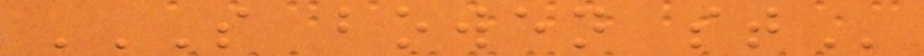S BOWEN ST
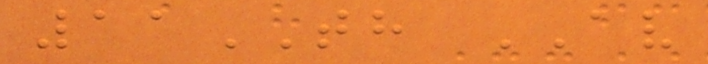11TH AV
